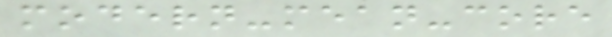modern-mean-core
